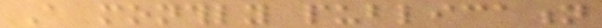A monthly publication
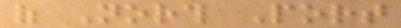of North Port
